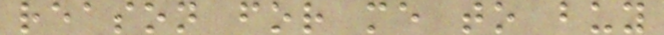reason for me to buy
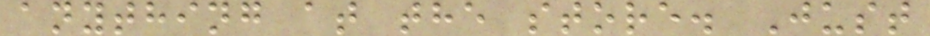anything at the store. Just
